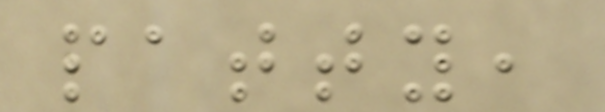patty,
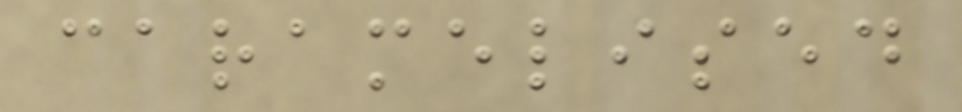caramelised
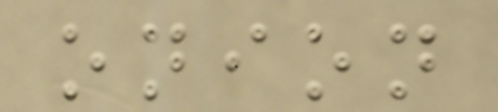onion
